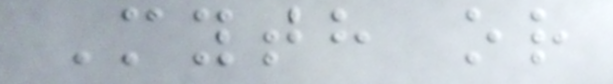Myth or
